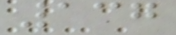137
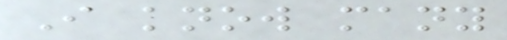I know many
